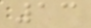13
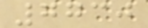7730
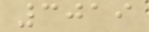3019
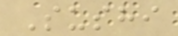Sushi
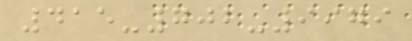415-702-9979
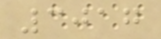3017
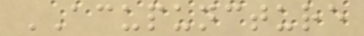ACUPUNCTURE
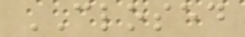CLOSED
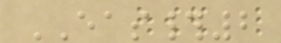EAS#2
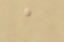a
